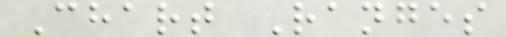Chart Ranges
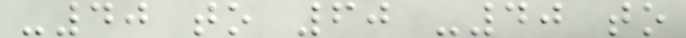-40 to 60 -40 to
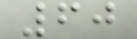60
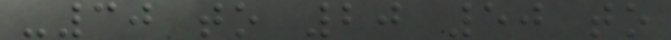-30 to 20 50 to
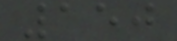150
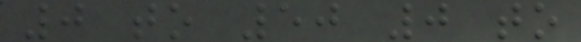0 to 50 0 to
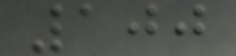100
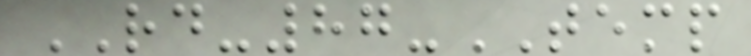RD-87-TEMP
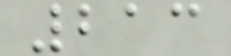213
